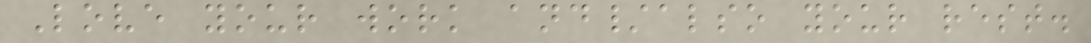Love your work and/also your rest.
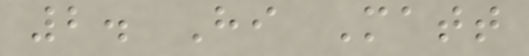2. Hi Matt
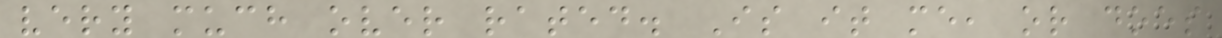very much over rated. Is it me, or does
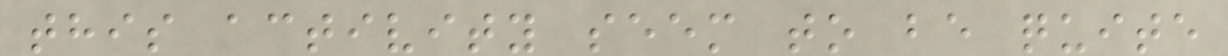this activity seem to be quite
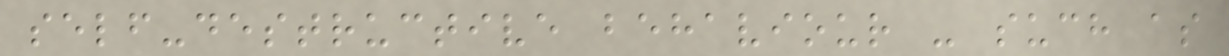self-destructive behaviour - such as
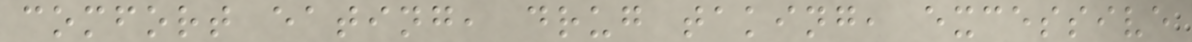comfort eating, drug taking, excessive
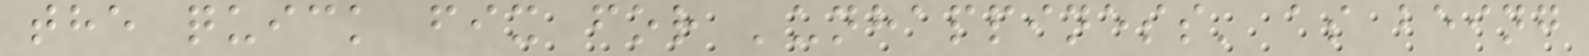the quick fix for 'unhappiness' as being
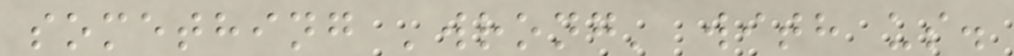something 'wrong' with us.
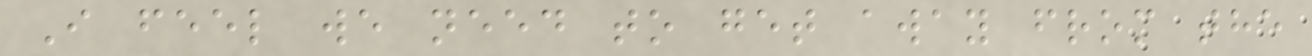I feel we need to get away from the
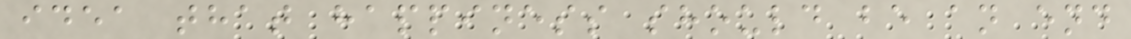idea that happiness should be an end
